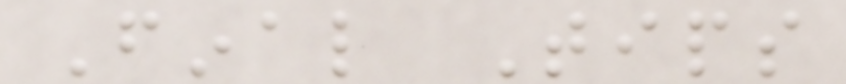Final Tips
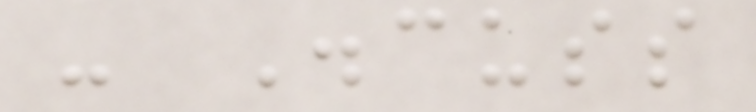- Discuss
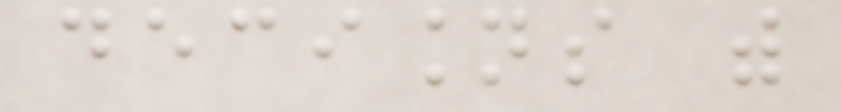decisions with
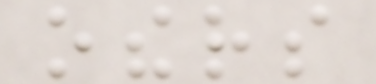others
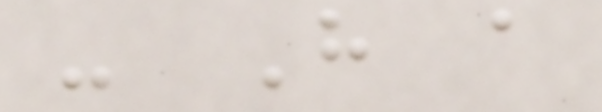- Have a
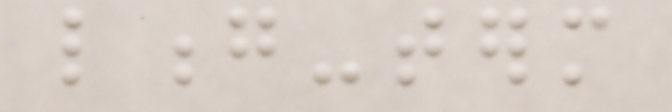long-term
